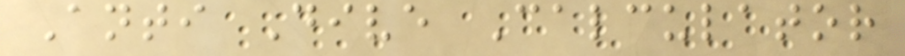Anti Dive Calculator
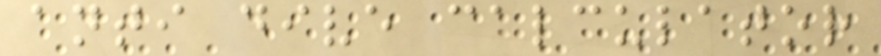anti dive calculator
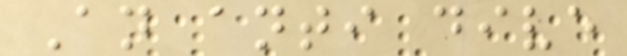An anti dive
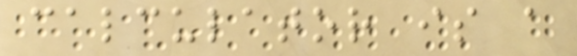calculator is a
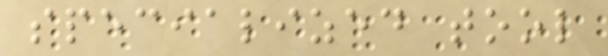specialized tool
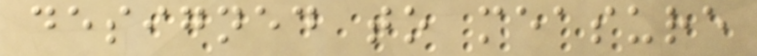designed to measure
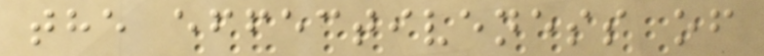the effectiveness of
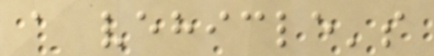a vehicle's
